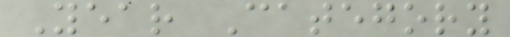Year Category
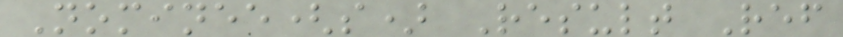Nominee(s) Result Ref
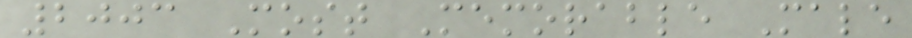2003 Most Memorable Male
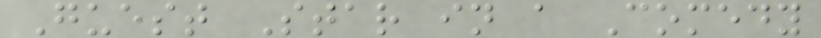Guest Star in a Comedy
